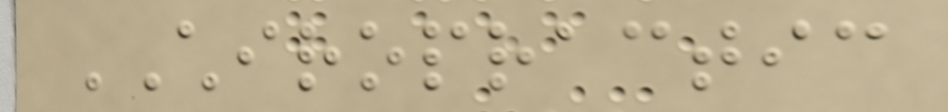CHIROPRACTIC
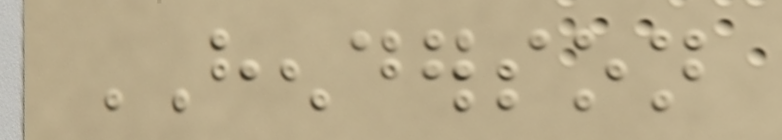HENDERSON
